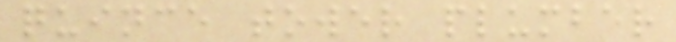quince tower plumber
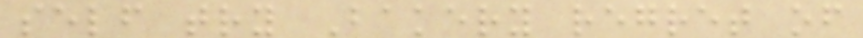self try Bakery regret of
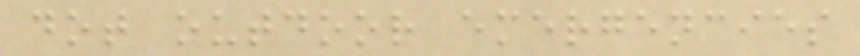dot outdoor emergencies
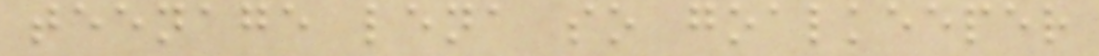teenage lena so goalkeeper
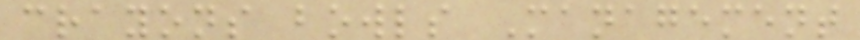crayons bowls Management
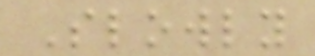Slowly
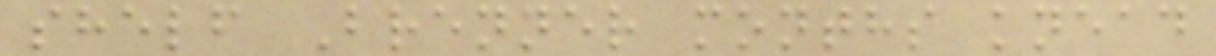shelf Brenner months knead
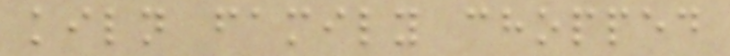kiln family chopped
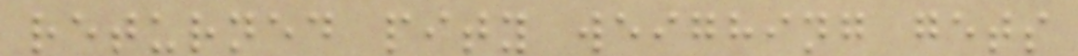returned pity weighing gets
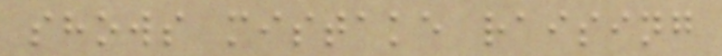shows mistake raising
